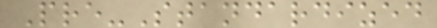Pre-Standardized
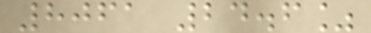8061 24.6%
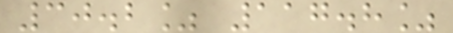30.2% 117.8%
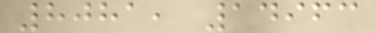8081, 14963
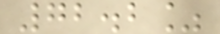72.2%
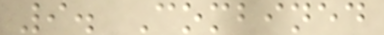9. Combined
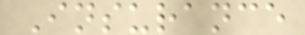Insurance
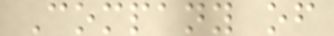Company of
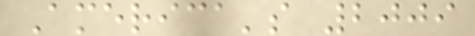America's 2009
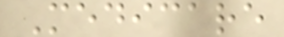Medicare
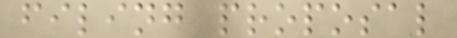filing proposal
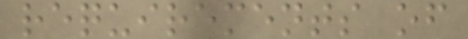requirements of
